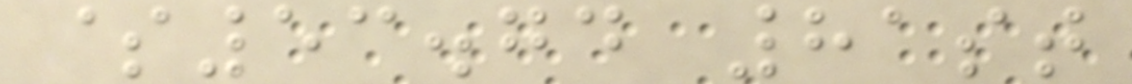$53.74 81st
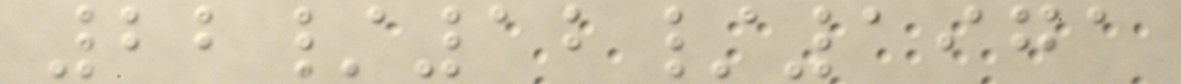22/12/1971
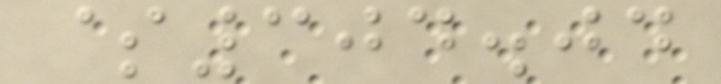$304.04
